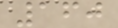160
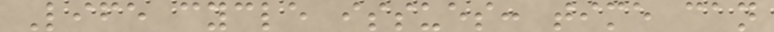Life cycle issues: time can
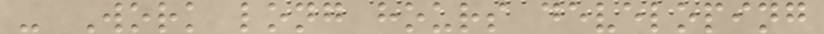- Work long hours developing
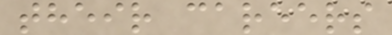their careers
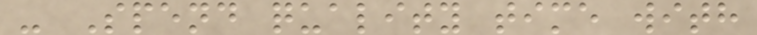- Spend quality time with
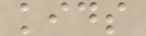kids
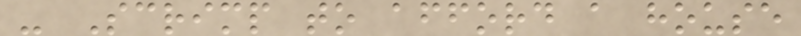- Scrimp to afford a house
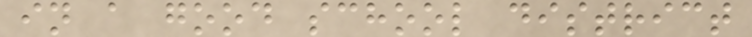in a good school district
